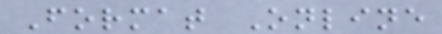Format Online
